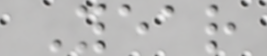Year
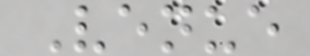Venue
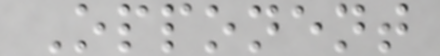Opponent
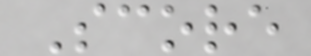Score
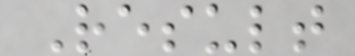Result
